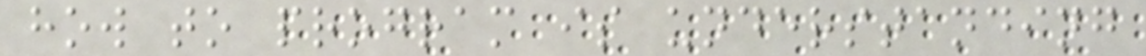how to program is understanding
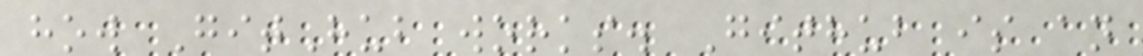how GitHub works. Github is an
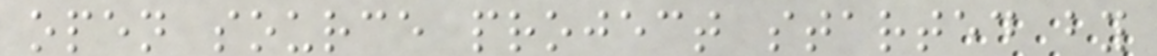open source project started by
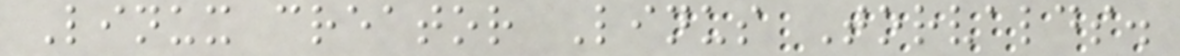Linux creator Linus Torvalds.
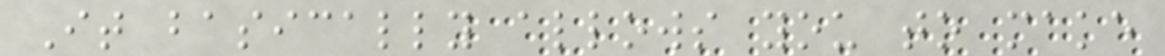It basically allows you to make
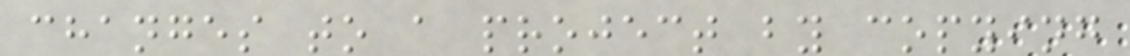changes to a project by copying
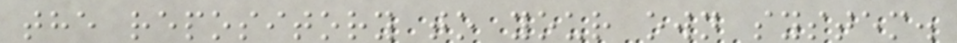the repository to your own system.
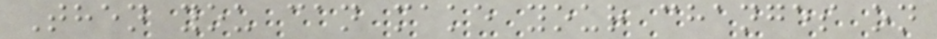Then you can make your changes on
